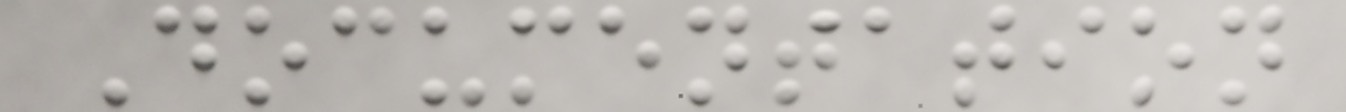Documentation
